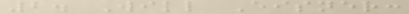2. Will Eisner:
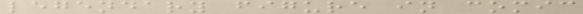legendary figure in comic
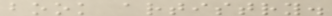book artistry.
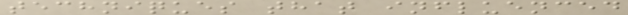techniques that influenced
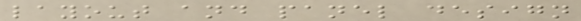layout and panel design
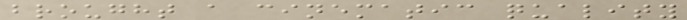brought a cinematic quality
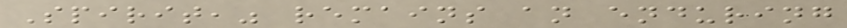Spirit," remains an enduring
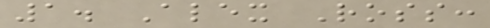1. Alex Ross:
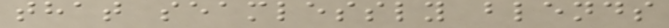that seamlessly blends
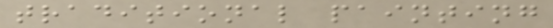traditional painting
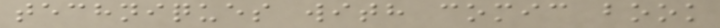techniques with comic book
